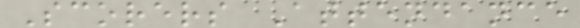Scorers Attendance
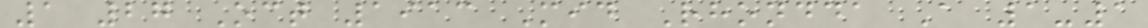1 27 Oct 1913 Mid Rhondda A 1-1
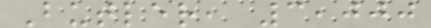Butler, 3,000
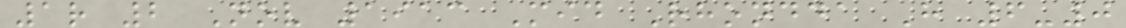1r 2 Nov 1913 Mid Rhondda H 6-0
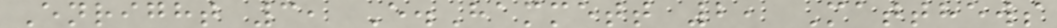Enright 3, E.Hammett 2, Matthews
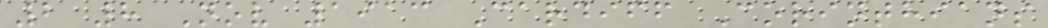2 8 Nov 1913 Cardiff Corinthians
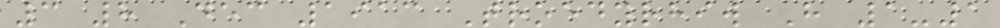3 8 Dec 1913 Troedyrhiw H 1-1
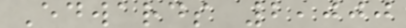Edwards 2,000
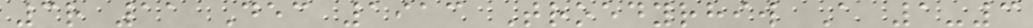3r 11 Dec 1913 Troedyrhiw A 1-3
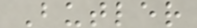Butler
